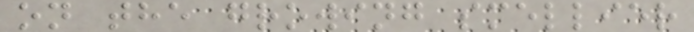on the growing smellier
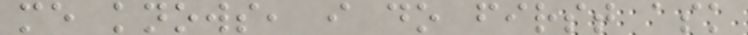me knows, i do first ask
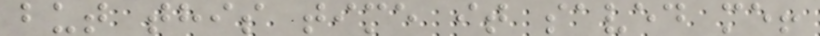but this time it saved me!
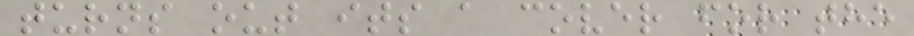turns out its a cover for the
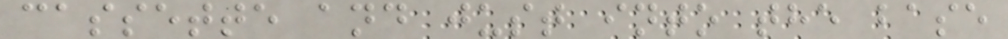cassette and just into the base
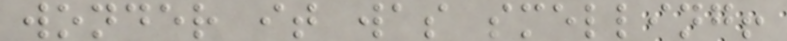wonder it was smelling!
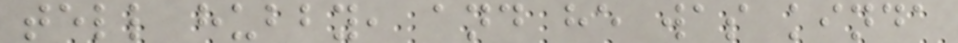tell hubby, and he was kinda
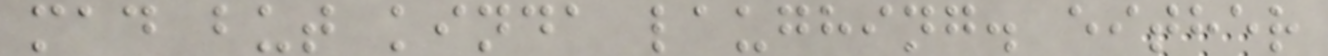mad but kinda laughing. either
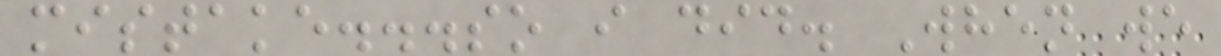mistake...so i did. When we
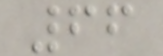66
